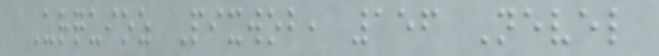Urquioz Pixwob, 156 Nevel
